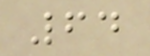64
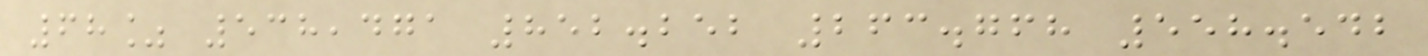68% 538,471 852.252 263.768 558.542
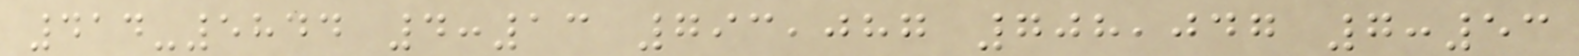414-5844 4:13 793,087 708,047 7:53
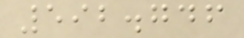592.746
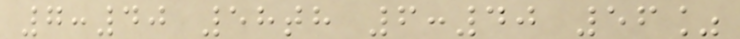7:40 58th 6:40 56%
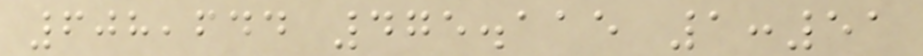608,644 475.115 1:51
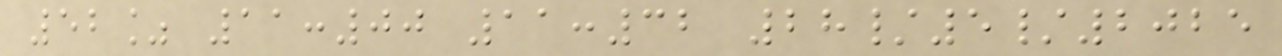52% 11:00 11:32 28/5/2025
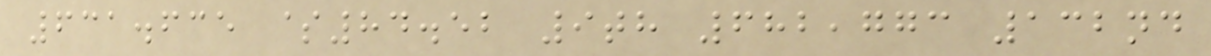631.635 $84.52 9th 682,773 132nd
